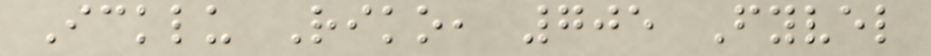Icklu Riko, 705 Fyvel
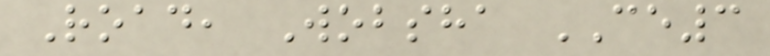Road, Wobsha CE3
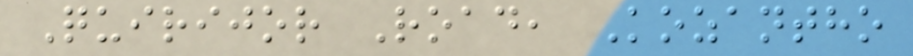Quirijor Road, Kozantho
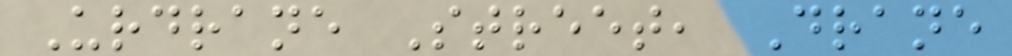Urdrane Street, Drane
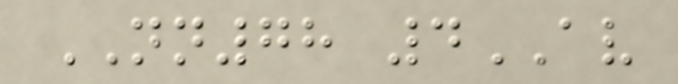NN78 4AV
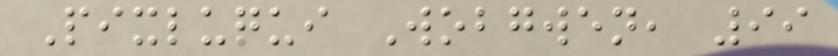Pixluqui Wobgwen, 99
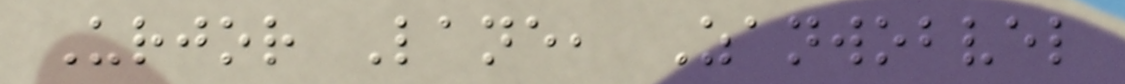Urjor Lane, Zanwobvel
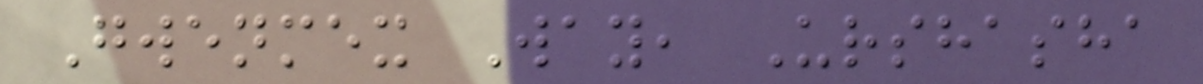Gwenmex Way, Urshasha
